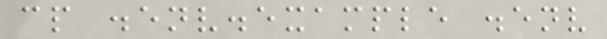cp .env.example .env
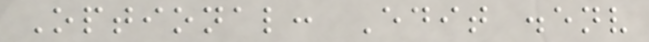Optional: Edit .env
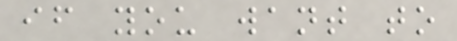if you want to
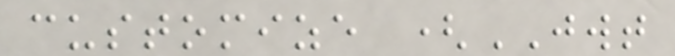customize (JWT
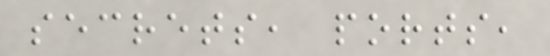secrets, ports,
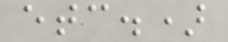etc.)
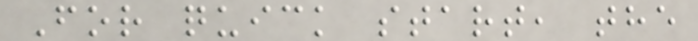For quick start, the
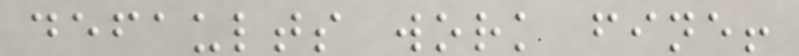defaults work fine!
